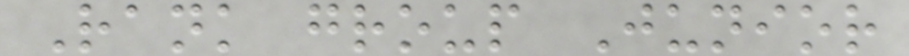Rank group Junior
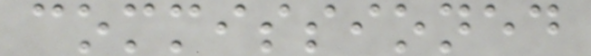commissioned
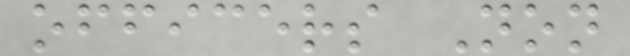officers Non
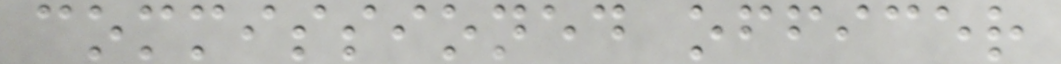commissioned officer
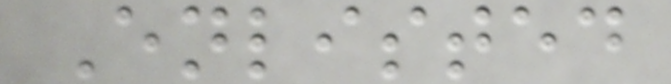Enlisted
